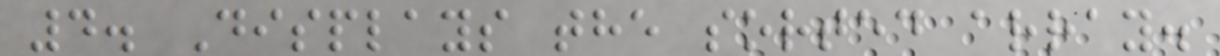4. Displays the sorted array.
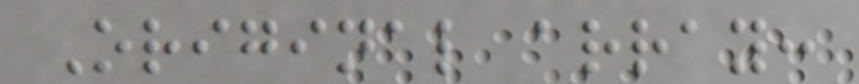Original array:
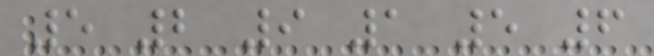5 2 9 1 5 6
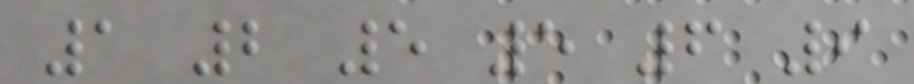1 2 5 5 6 9
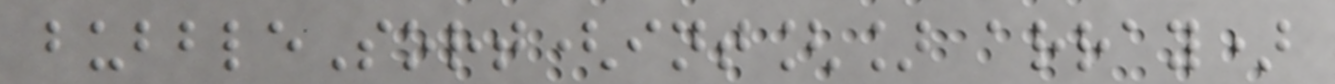bubbleSort(int[] array)
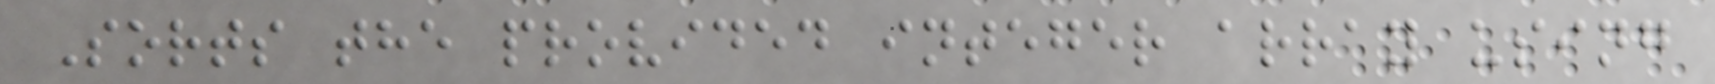Sorts the provided integer array using
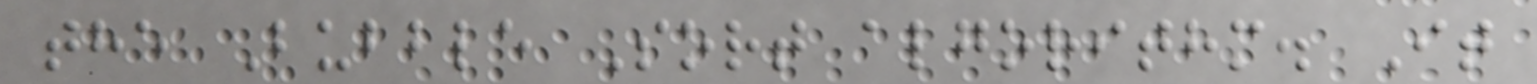the Bubble Sort algorithm. It
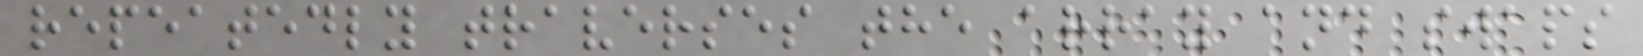repeatedly traverses the array and swaps
